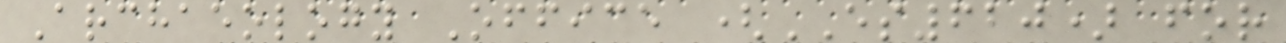Archaeology Office (ES620) for
